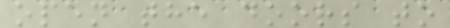open the doors to
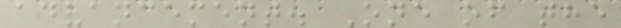advancement. One of the
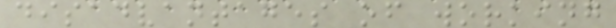disadvantages of working
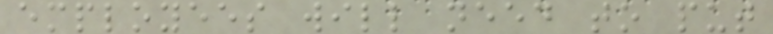employees will need to put
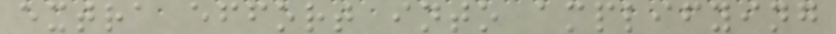extra effort into amplifying
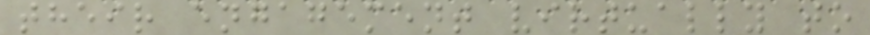their engagement virtually to
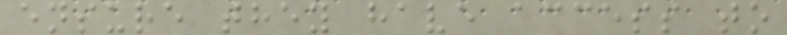ensure they have access to
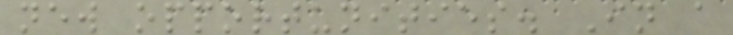new opportunities. In a
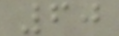60
